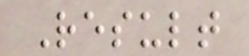Result
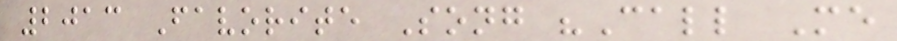2013 Favorite Song "Call Me
